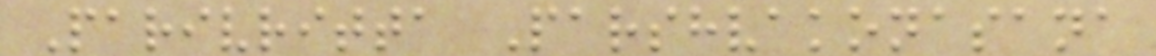Parivritta Parshvakonasana
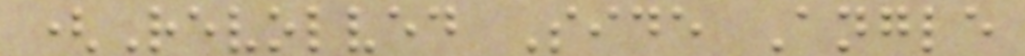(Revolved Side Angle
